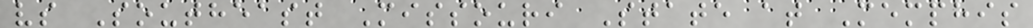vs Southeast Missouri State at Memphis
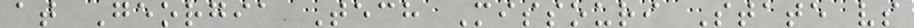at Georgia Tech Missouri State vs
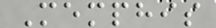Memphis
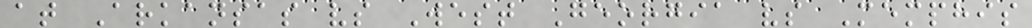at Arkansas vs West Georgia vs Memphis
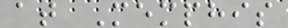at Memphis
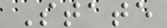State
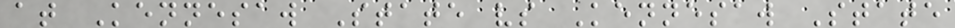at Kennesaw State vs Kennesaw State
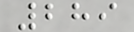289
